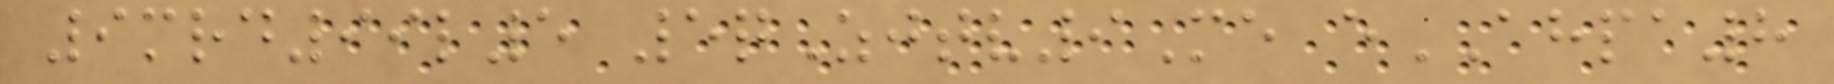9mrd99l5 5qZjtv9Me eAHPA8
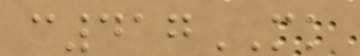c417MK
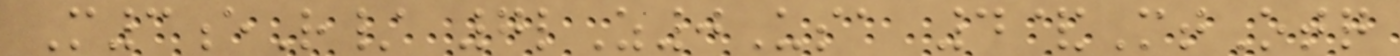M3eR/ 7lZ0Usa 4&MtOtq
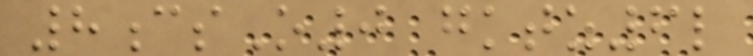8csO0 gktz6l
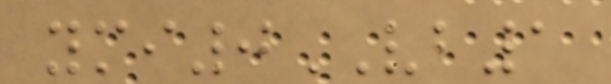ymi0VB1
